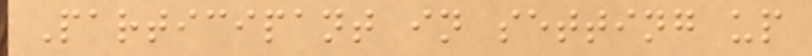Participant in setting up
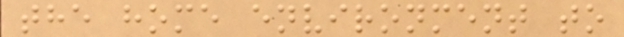the home environment to
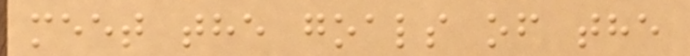meet the goals of the
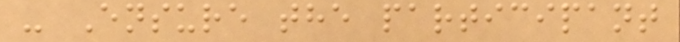- Ensure the participant
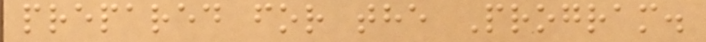prepared for the Program.
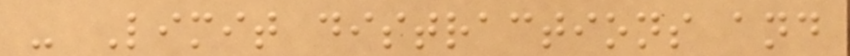- Limit distractions and
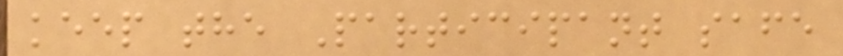keep the Participant safe
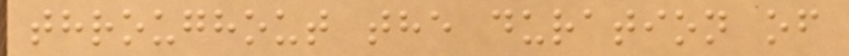throughout the duration of
